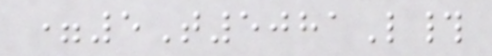=5T5081L#
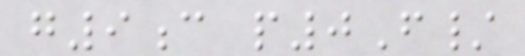g9c p0F/
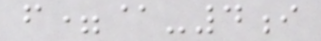f=@-4i
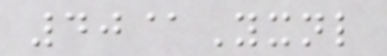40@Yxnl
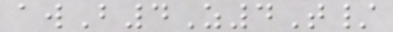awB4Z4T/
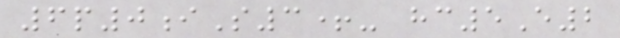6p0iS3+- hc5E2
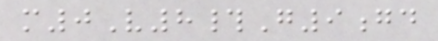m0V8#G9gd
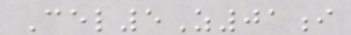Cel5Z01i
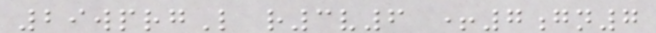29wprgL r3v6 +7gn7
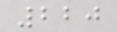220
